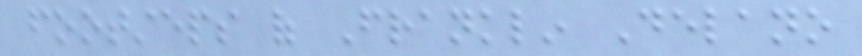footsteps of Franklin Delano
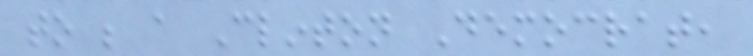to be a Clinton Democrat,
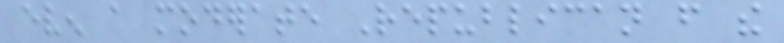even a moderate Republican from the
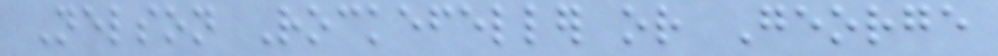Nelson Rockefeller or George
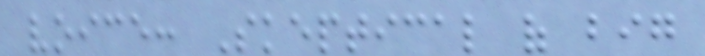voice: Skeptical of big
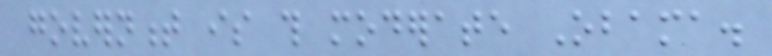government is this moderate Obama.
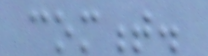comment.
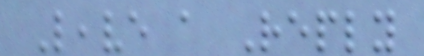Leave a Reply
